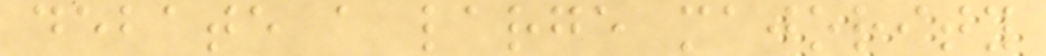debate a large majority
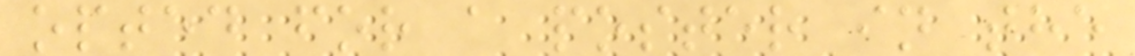opted for a poster in the
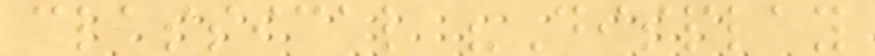classical "Display
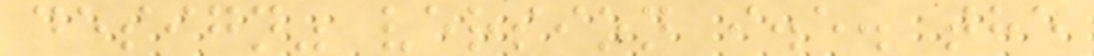design" version i.e. the
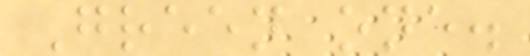Green one.
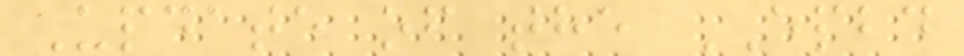Update of the EPBD
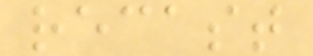recast
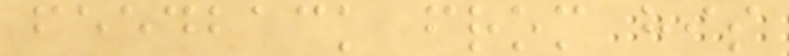feedback from his
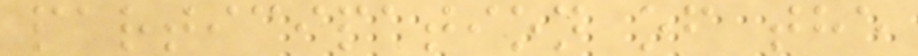participation of the
